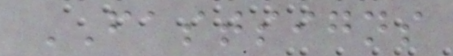FASTSIGNS
